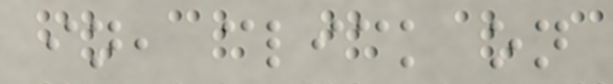in, click on
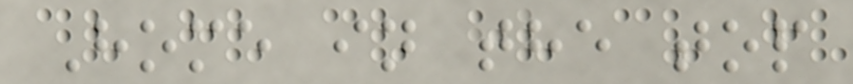Home in the top
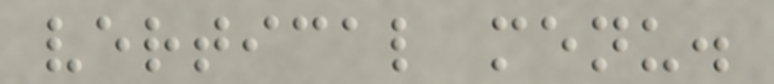vertical menu.
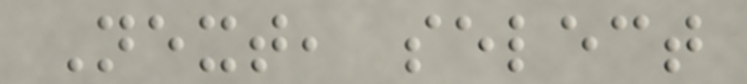Next, select
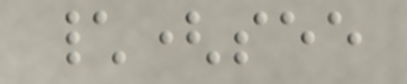\(see
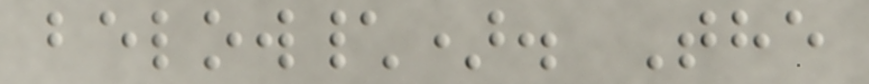below\). The
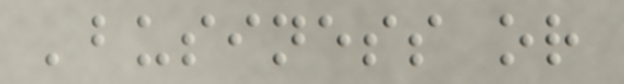'business or
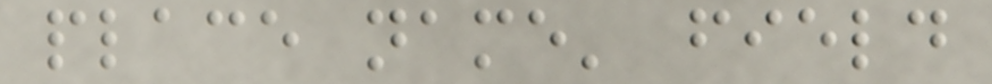place name' field
